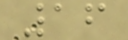16
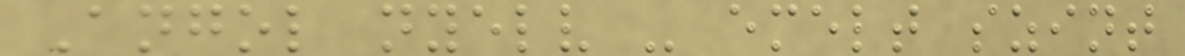Angol nyelv - emelt szint
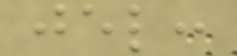jel:
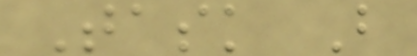Task B
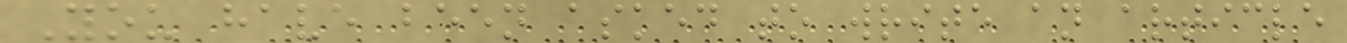You have been asked to write an article
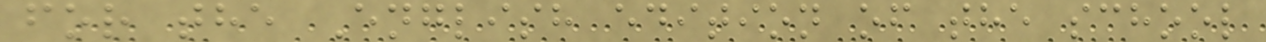for the English edition of the school
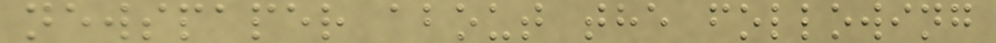newspaper about the following
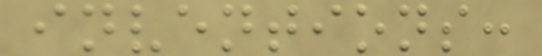inventions:
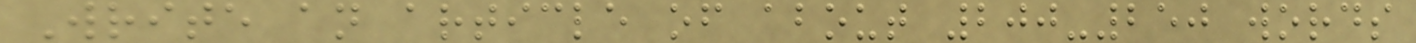Write an article of about 200-250 words
